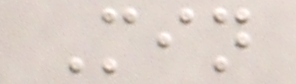Min
